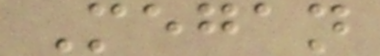Megan
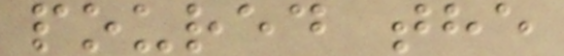poured the
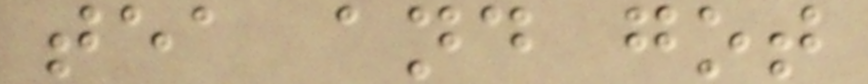tea and got
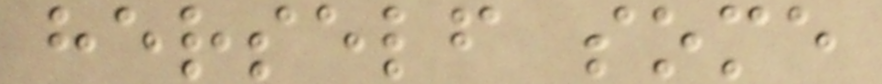herself some
